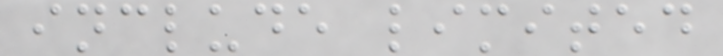include limited
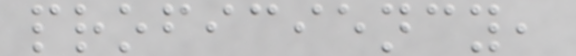proficiency,
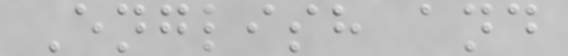English and
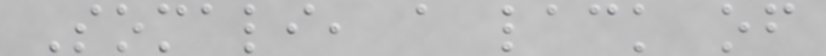Somali, a lack of
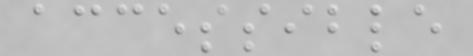accessible
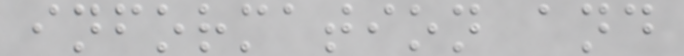information and
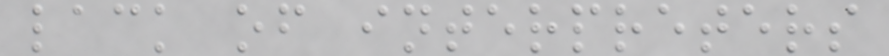lack of interpreters
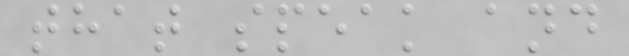that speak and
